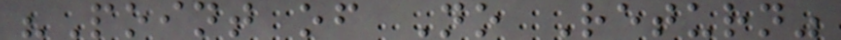"Point of No Return"
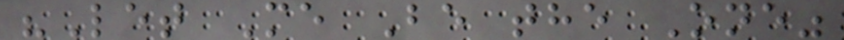"Let Me Be the One"
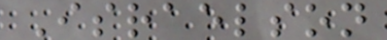Israelson
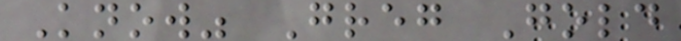Know" Greg Gold
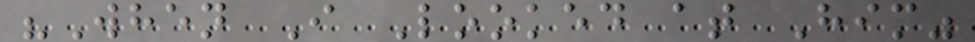"When I Looked at Him"
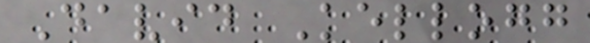David Kellogg
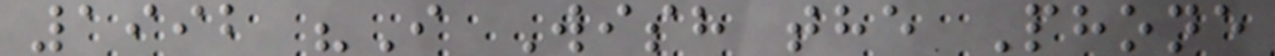1992 "I Wish the Phone
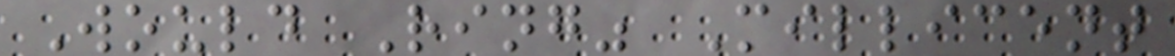Would Ring" Millicent
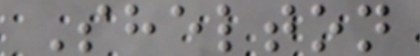Shelton
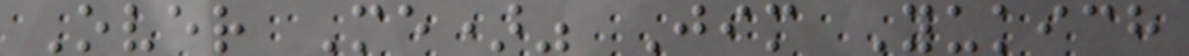Over Me)" Jim Yukich
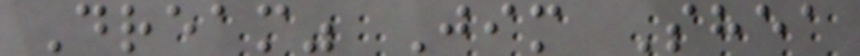Dream" Jim Shea
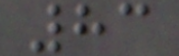83
